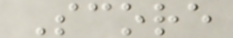Score
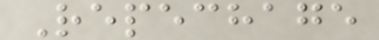Repechage
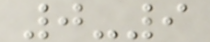0-9
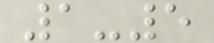1-5
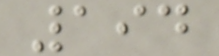194
